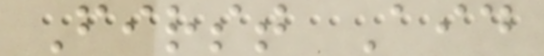First Aid
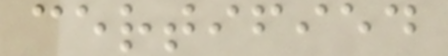certified
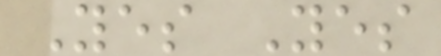Yes Yes
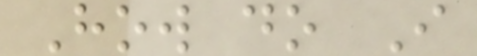How do I
